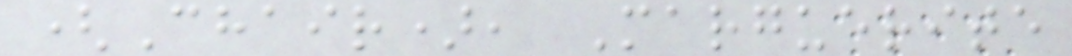(Chair), Marguerite
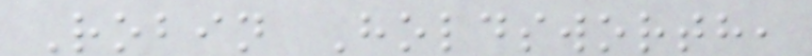Robin Holdsworth,
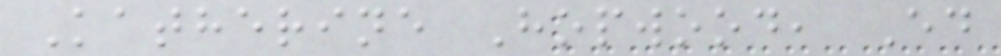Katherine Hopwood, Ed
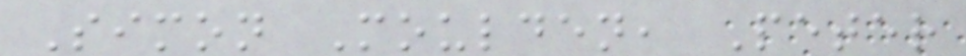Simon Moulden, Peter
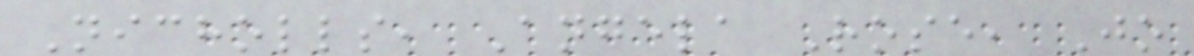Nicholls, Angela Rose, Jo
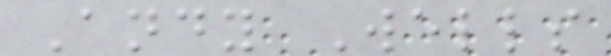Andy Wells
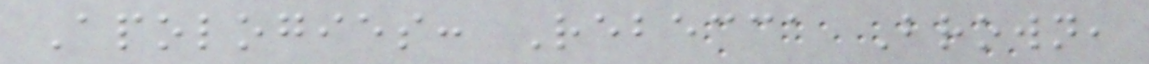Apologies: Rebecca Brown,
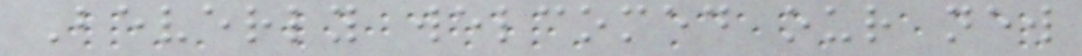Beverly welcomed our new
